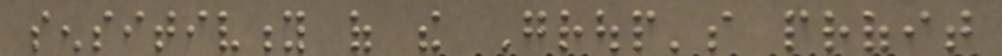sensitivity of the Group's profit
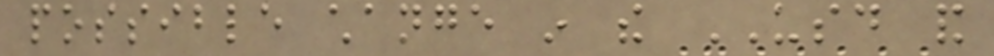possible change in the USD and
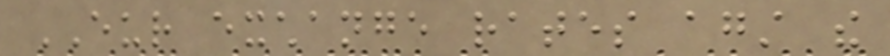EUR exchange rates against the
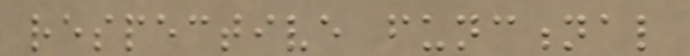respective functional
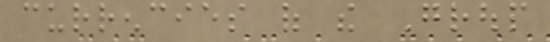currencies of the Group
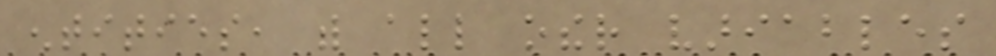entities, with all other variables
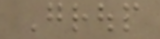Group
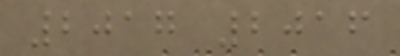2017 2016
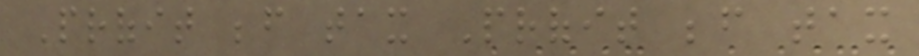Profit before tax Profit before tax
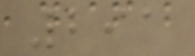291
